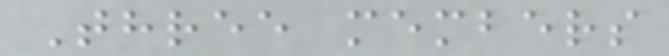Three members
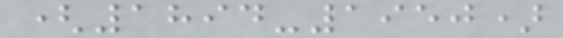(1894-1950)
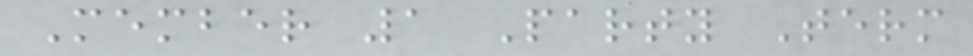Member 1 Party Term
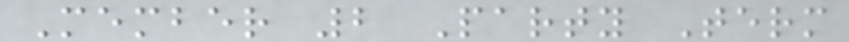Member 2 Party Term
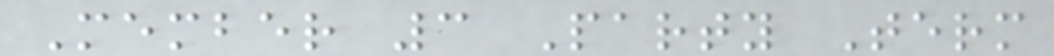Member 3 Party Term
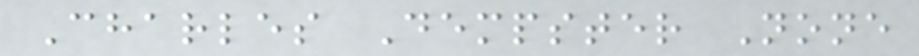Charles Dempster None
